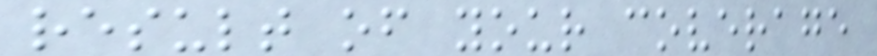result of your coverage
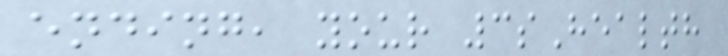ending, your 3sHealth
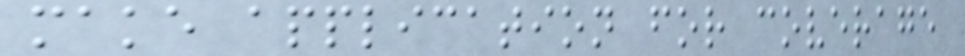make application for coverage
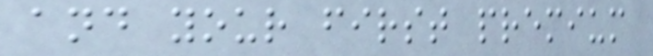and your first premium
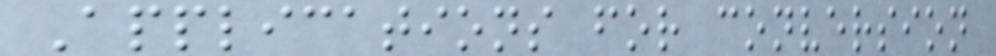Applications for conversion
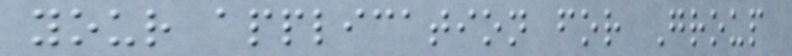your application for Group
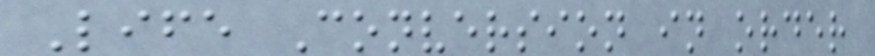Life Conversion in order
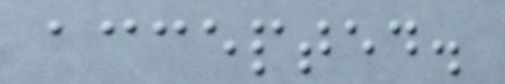accepted.
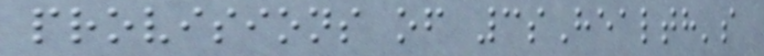provisions of 3sHealth's
